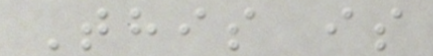This is
